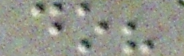do?
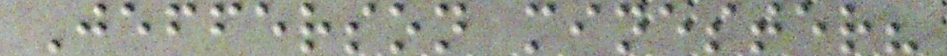Jefferson minester?
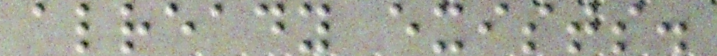already exists.
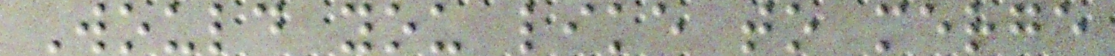Would you like to merge
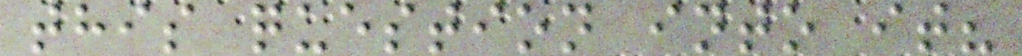this question into it?
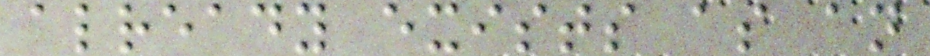already exists as an
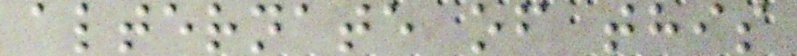alternate of this
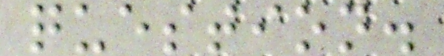question.
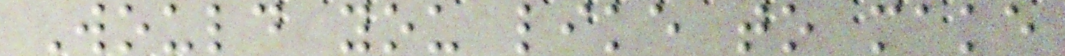Would you like to make
